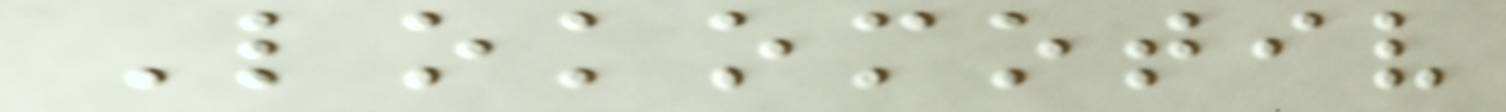Lokomotiv
